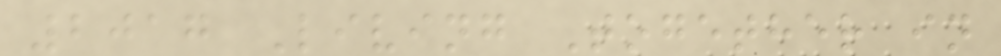2017 Living Together in
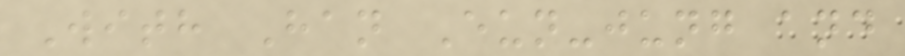With Han Eun-jung and
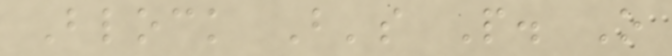Block B's P. O
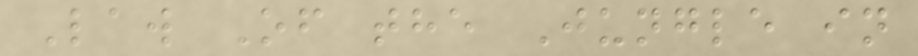Law Of the Jungle in
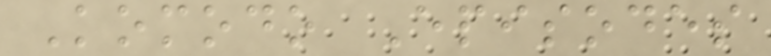Komodo Episodes
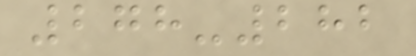278-282
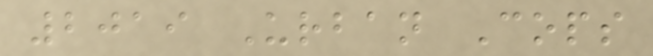2019 Urban Cops
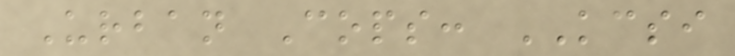Urban Cops: KCSI
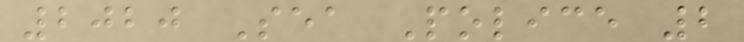2020 Sea Police 2
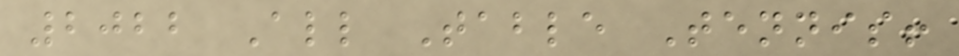2022 All Table Tennis!
